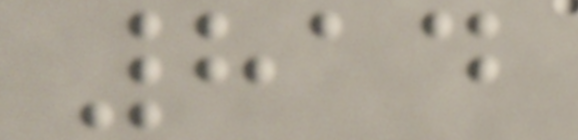814
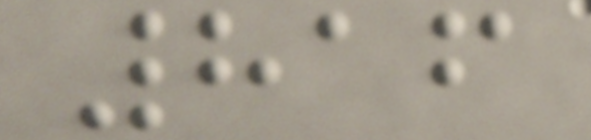816
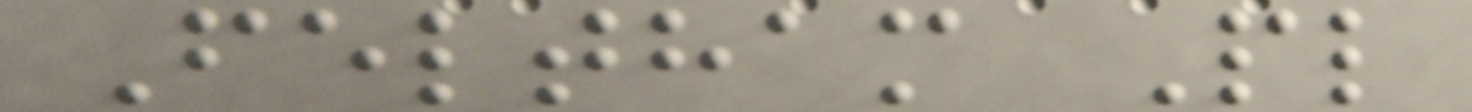Feltham Pl
